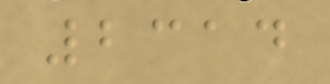2314
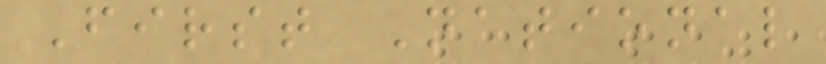First National
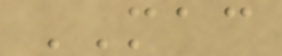MAC
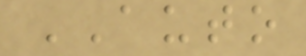AUTO
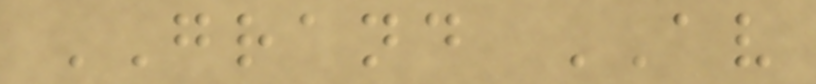GRAND AV
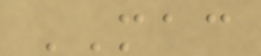MAC
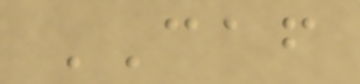CAF
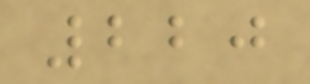220
